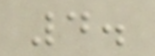4.
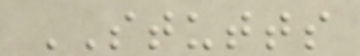STUTTS
